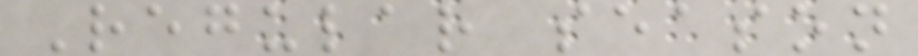Regular season
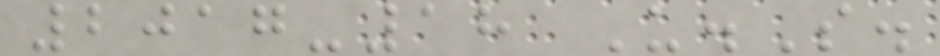2017-18 U.S.
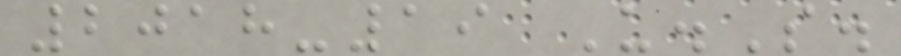2018-19 U.S.
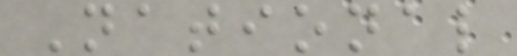National
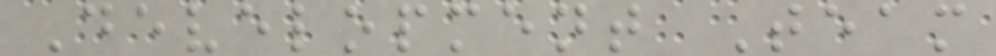Development Team
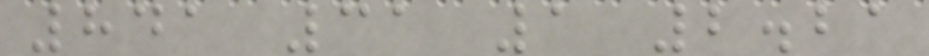841 31 1 2.21
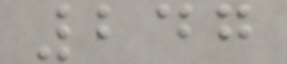247
